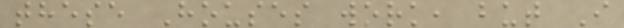these Houses work, but I
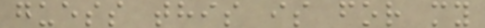guess this is for my
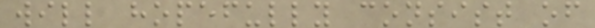will hopefully consist of
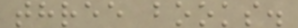three books.
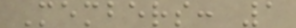Members: 1
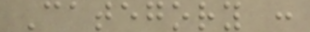Category :
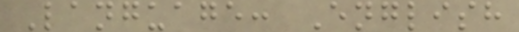Language: English
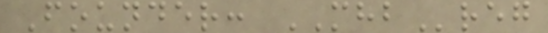Founder: MHBreg
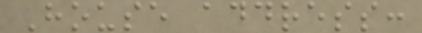House address:
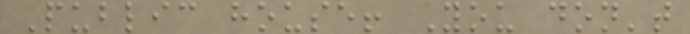Public house! You don't
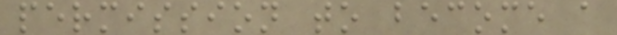permission to become a
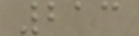213
